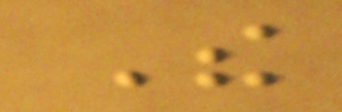The
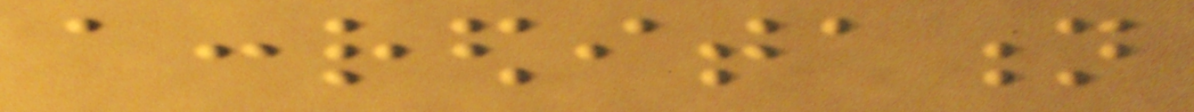accreditation
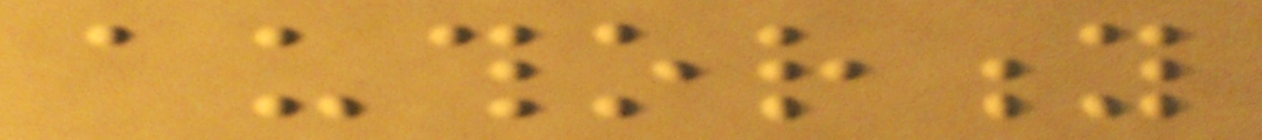authority
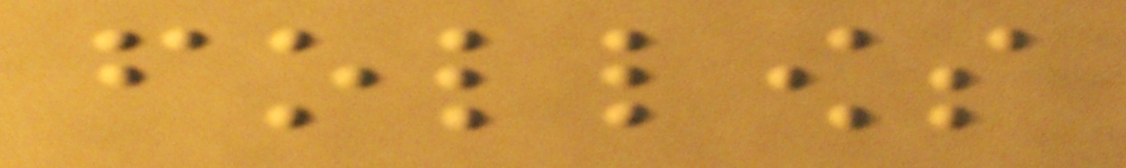follows
